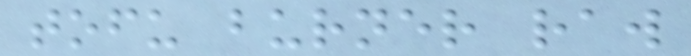tofu burner raw
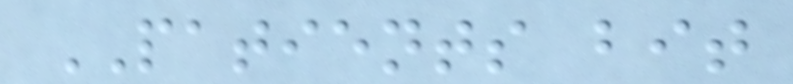PATIENTS bit
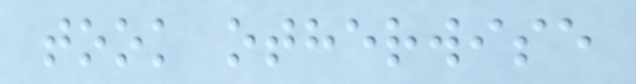took otherwise
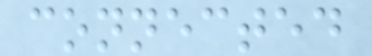connected
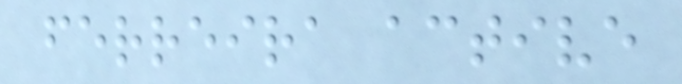ferreira active
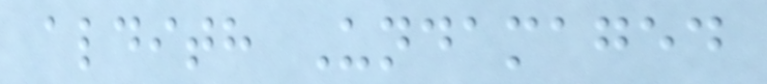aldith Undamaged
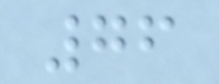76
